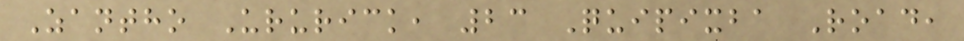Zantho Ururick, 23 Quipixba Road,
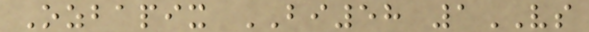Ozbapix BI58 1VS
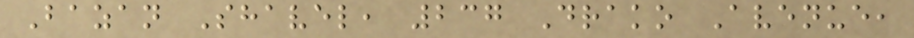Bazan Shavel, 237 Drako Avenue,
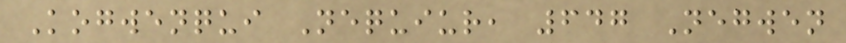Kogwenqui Nequiur, 647 Negwen
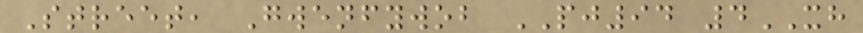Street, Gwenfywob PJ94 4XH
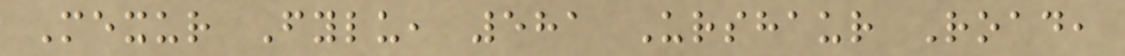Mexur Fylu, 581 Urshaur Road,
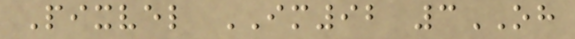Pixvel IM92 3OH
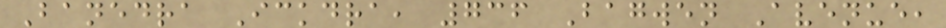Banedra Ickdra, 736 Bagwen Avenue,
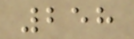258
